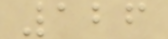126
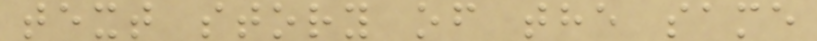text story of the same
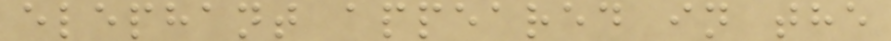elephant appeared in the
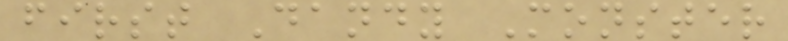first Dandy Monster
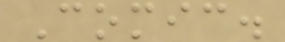Comic.
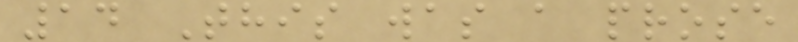14 This was a prose
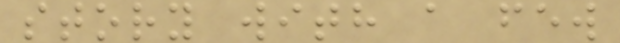story with a few
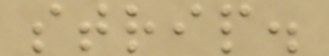strip.
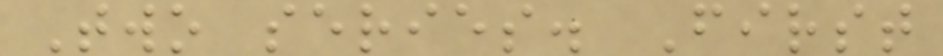Two series. First
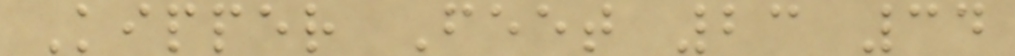Kipper Feet 23 34
